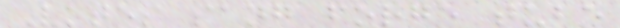Votes sang forge tube
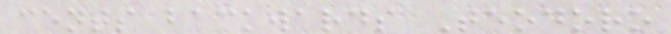cents backwards Teodoro
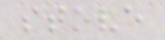stove
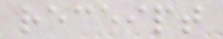receipt
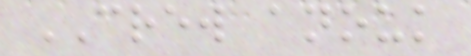CREW anouk
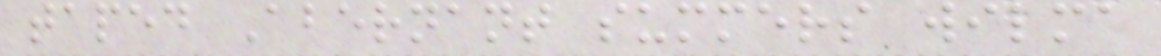taped Abernant summers wilma
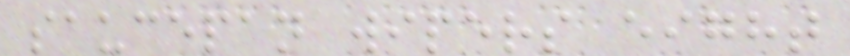saucepan wipers eight
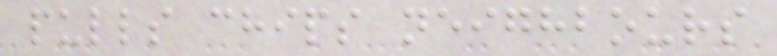pulls chips neighbours
